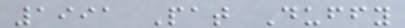1991 Pat Duffy
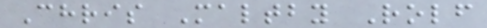Chris Maltby Rolf
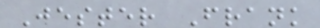Jester Frank
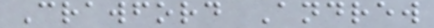Crawford Andrew
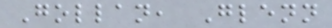Gollan, Glenn
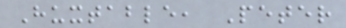Huxtable, Peter
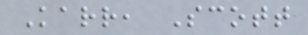Karr, Scott
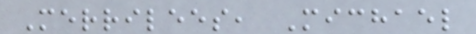Merrilees, Michael
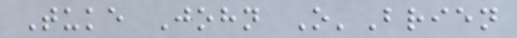Tuke John O'Brien
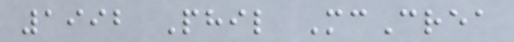1992 Phil McCrea
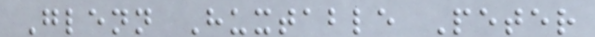Glenn Huxtable Peter
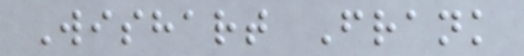Wishart Frank
